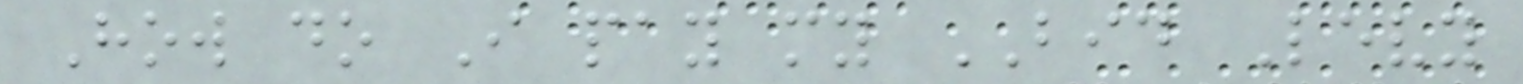How do I pay my BID Levy
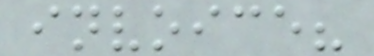invoice?
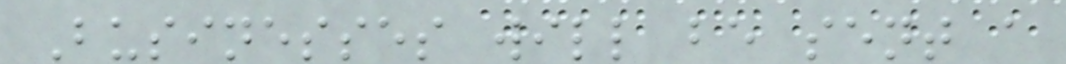Businesses will be sent a
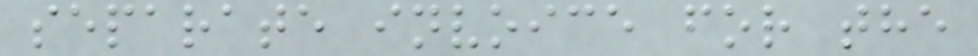separate invoice for the
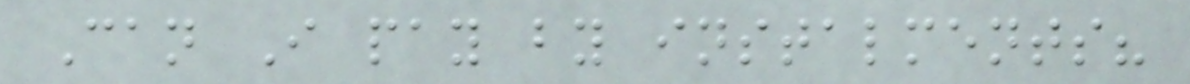Can I pay by instalments?
